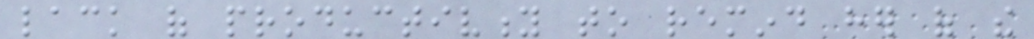lack of productivity to remind her of the
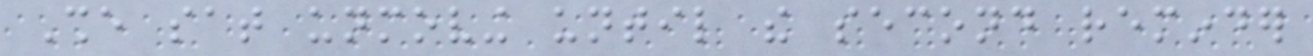She sat unmoving until the second reminder
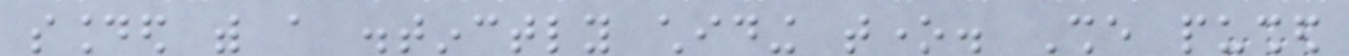sounded with a distinctly chiding tone. She pushed
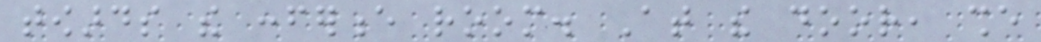towards the conference room. At the door, she
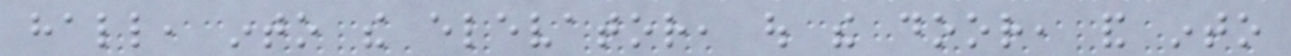hall, into the elevator, out the door, and into
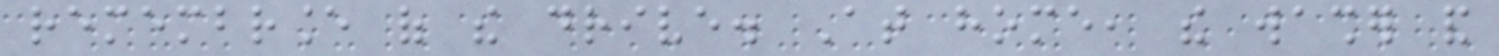remembrance of the drive. At home, the washer and
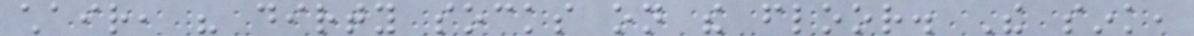chair, his dirty socks on the floor. The sink,
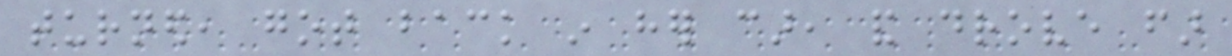turned, got back in her car, and drove far
